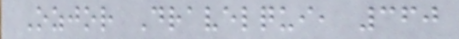Ozjor Dravelqui, 360
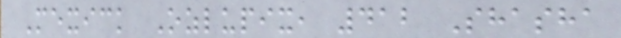Mexick Ozlupix, 412 Shasha
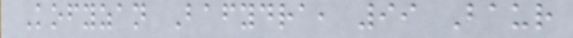Kofyzan Bafydra, 99 Baur
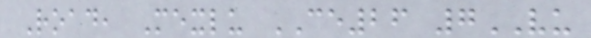Road, Mexlu CE26 7VU
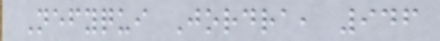Nefyqui Jordra, 946
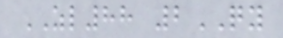ZL88 2QY
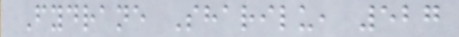Fydrane Sharilu, 527
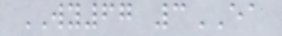WY67 3EA
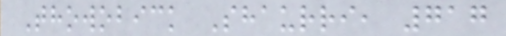Thowobick Shaurri, 717
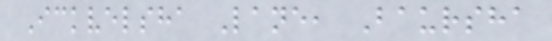Ickvelsha Lane, Baursha
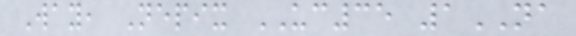Way, Nepix UC35 1NA
